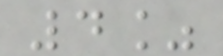4%
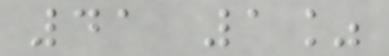41 1%
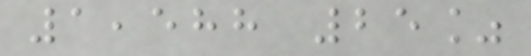1,588 25%
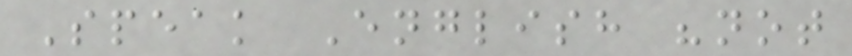Speak English "not
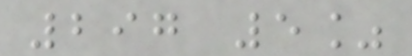297 5%
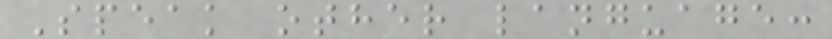Speak other language:
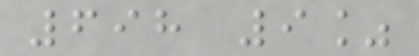698 9%
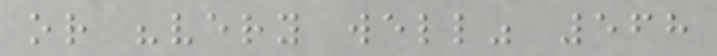or "very well" 568
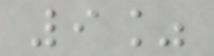9%
